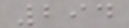294
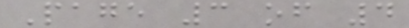Page 3 of 4
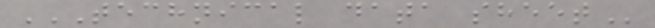TECHNICAL DATA SHEET
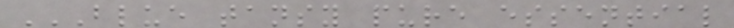BLUE TANSY PURE ESSENTIAL
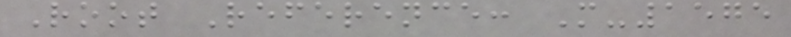Root Reference: M-1575
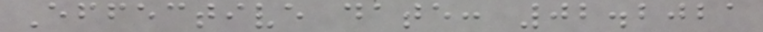Effective date: 02.2021
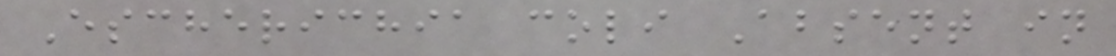Escherichia coli Absent in
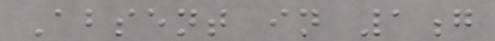Absent in 1g
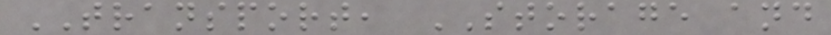TRANSPORT, STORAGE and
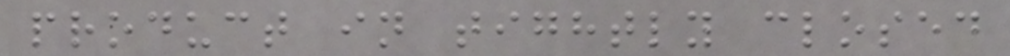product in tightly closed
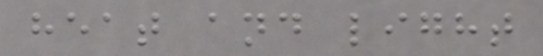heat and light
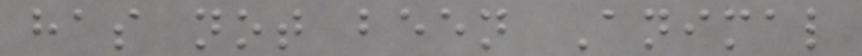has not been Animal
